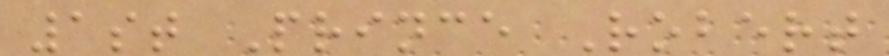1st Prince Robert
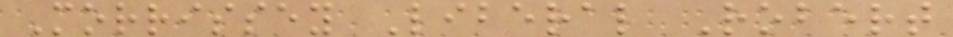Morrissey Liberal Robert
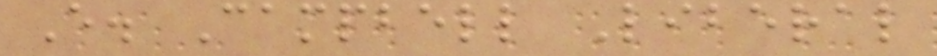E. Campbell Liberal
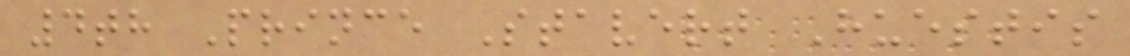4th Prince Stavert Huestis
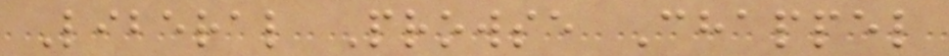Liberal Prowse Chappel
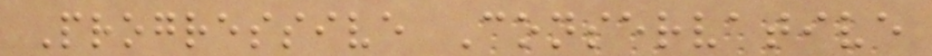Progressive Conservative
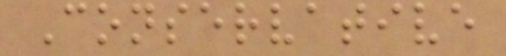Conservative
